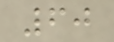60
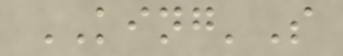KING'S
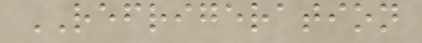REFRIGERATION
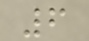6
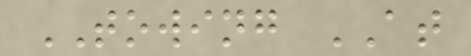TOWING AT
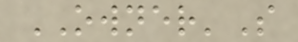OWNER'S
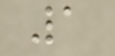1
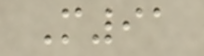M91
